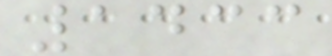1433
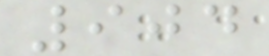904
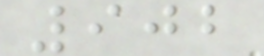902
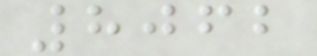8062
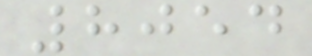8054
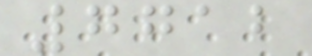7712
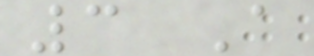3 A
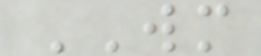WM
